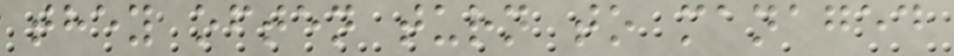they often turn to managed
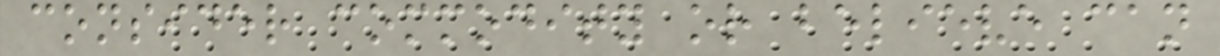consider commodity or believe can
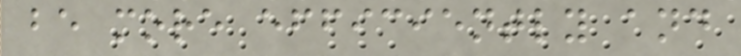be more efficiently and
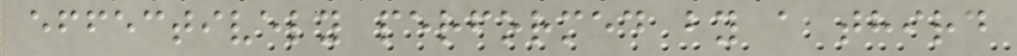effectively performed by a third
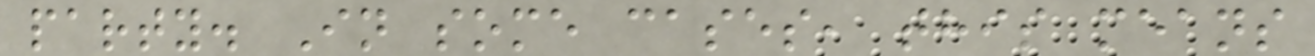party. In some cases, this means
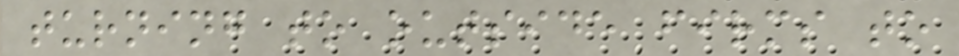turning to outside firms to
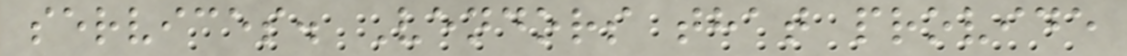services. Vendors that provide
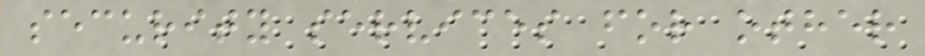security services for other
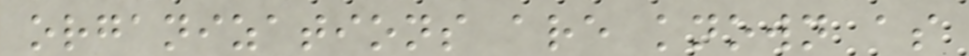organizations are known as
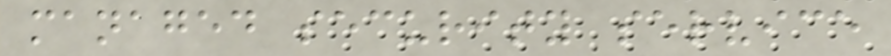managed security service
